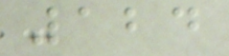124
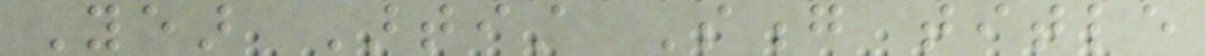Year Artist Song title
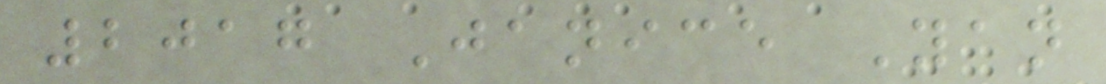2017 Janice Yan
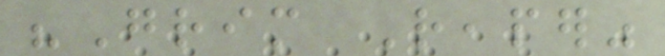"Grim Reaper"
